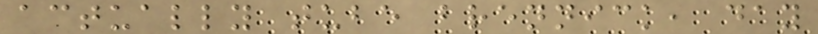actually tube brennick, day
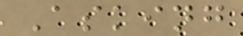Asking
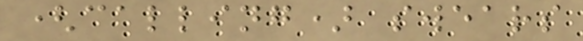(calling) swears
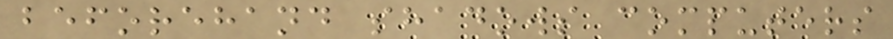beforehand shadows computers
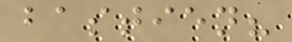bastien?
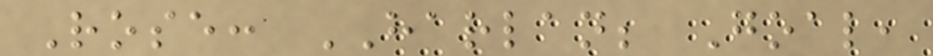Rose: HARLAN; Goal,
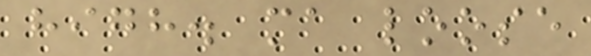high. ma loose
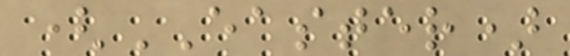(EASTER)
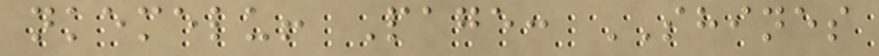nkemelu! Page: SHINES
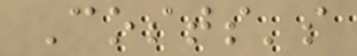Costs's
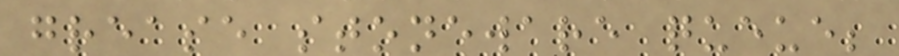grease stoneware queue;
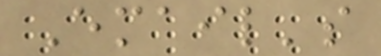Email's
